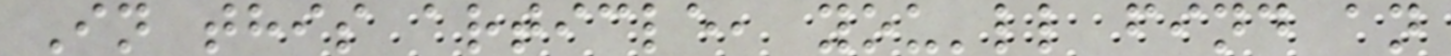In this article, you'll find an
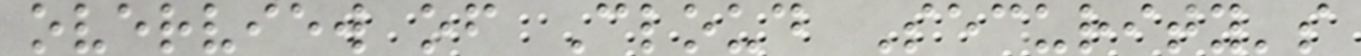overview of Cloud Security's
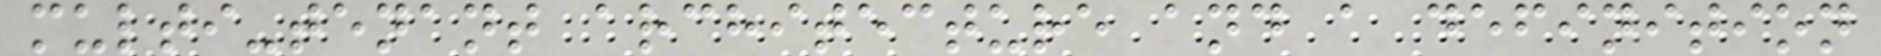multi-tenant architecture and a definition
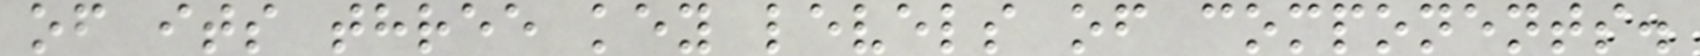of its three key levels of components.
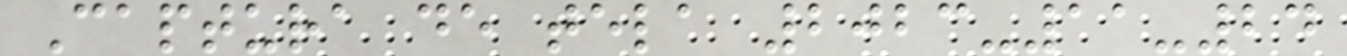Captura de tela 2023-11-24
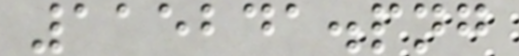115241.png
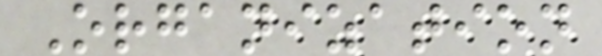Organization
